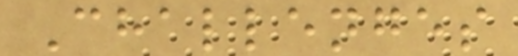Challenges
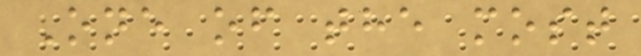One of the most
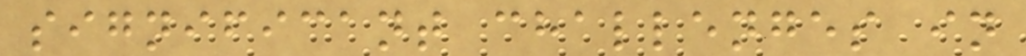significant challenges in
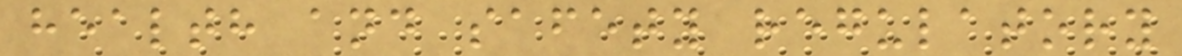health and safety regulatory
